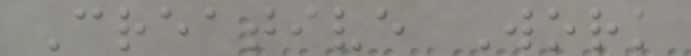Creative Work
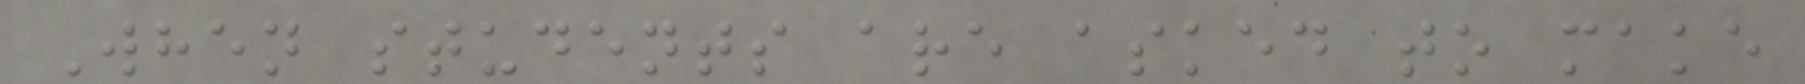When students are asked to make
